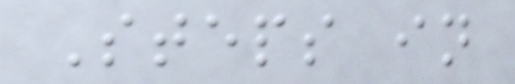Steps in
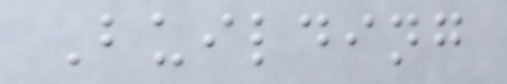Building
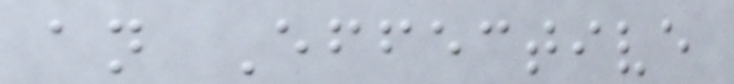an Effective
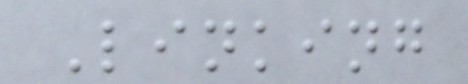Linking
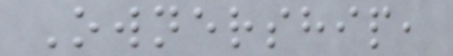Ownership,
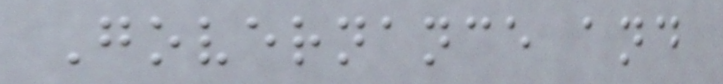Governance and
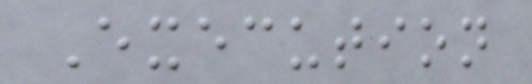Execution
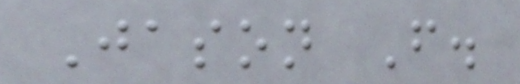Jason F.
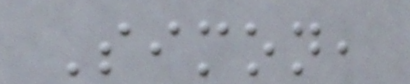Simon,
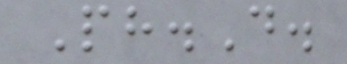Ph.D.
